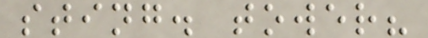sting. tower?
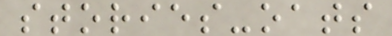stories-oats
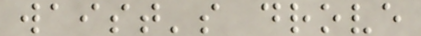waist's drove
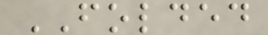FOLDED
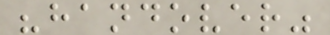"handover"
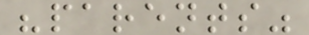"parents"
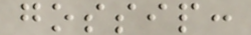gossip:
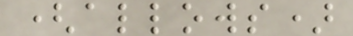(allows)
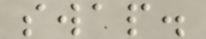swap.
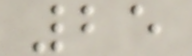25
